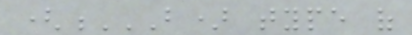(B) TYPE OF
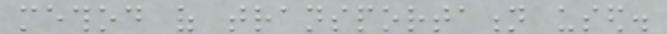method of transportation used.
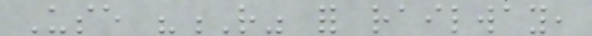Use "R" for railway,
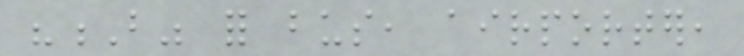"B" for bus, airporter,
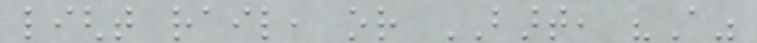light rail, or BART, "A"
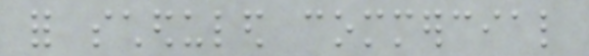for scheduled commercial
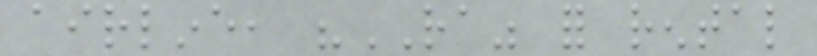airline, "RA" for rental
